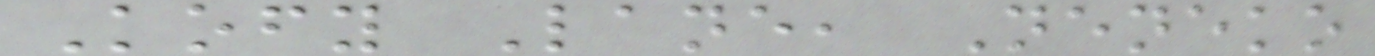Kofy Lane, Neneko
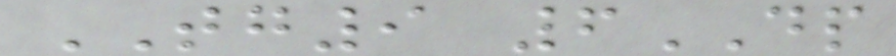TG9 6DP
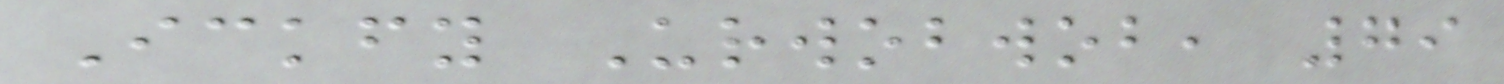Ickfy Urwobwob, 79
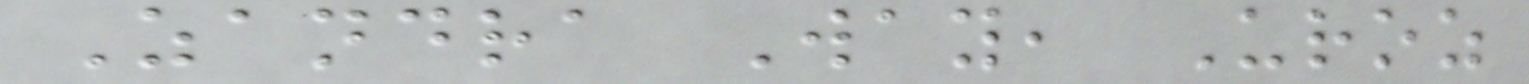Zandra Way, Uroz
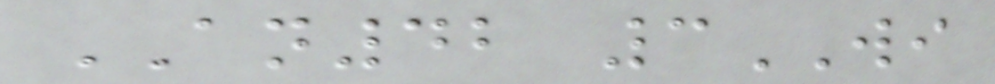AN42 3WI
